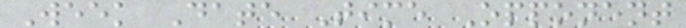Week Date Time Opponent
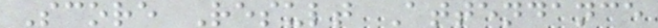Score Result Attendance
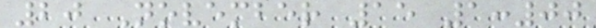20 November 15 1:00
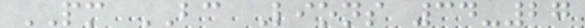PM BC Lions 34-27
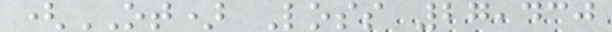(OT) Loss 27,430
